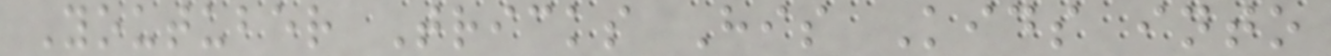Youtuber Tricks His Kids into
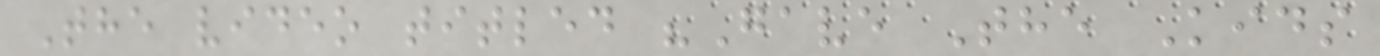The video titled "Gave The Kids
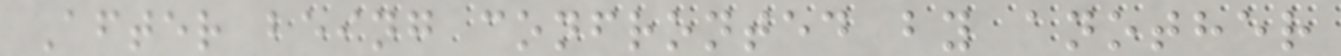After being confronted by another
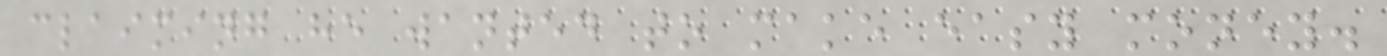claiming he wanted to make easy money.
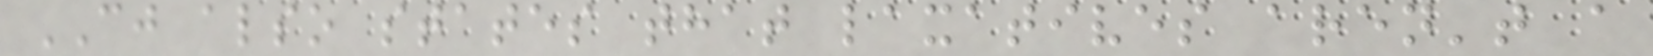CJ also states that laxatives aren't a
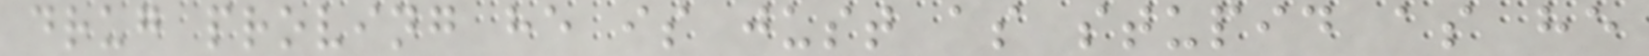drug proving he is just as stupid as he
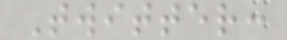Twitter:
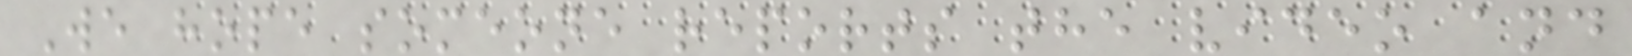We hope someone reports the video and
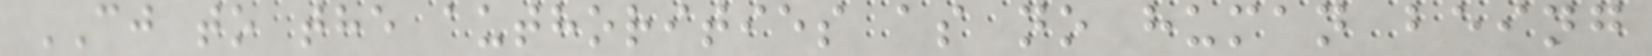CJ to the authorities as no human being
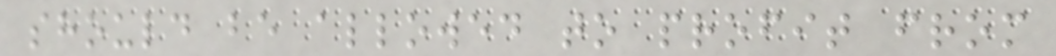should be allowed to profit from
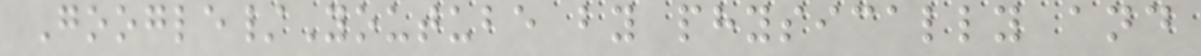Google/Youtube by physically and
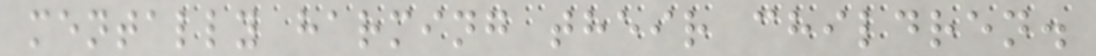mentally harming their children.
